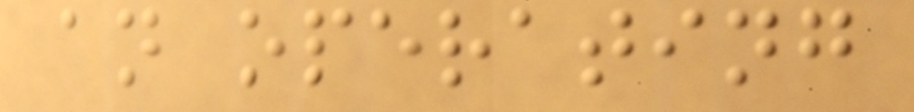an operating
